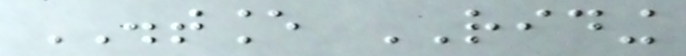DISTANCE RIDING
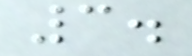3.
